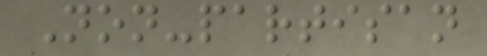Non-partisan
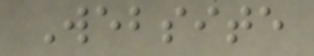Website
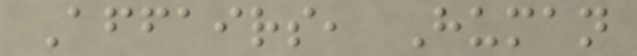Affairs, Human
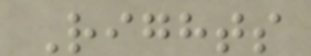Rights
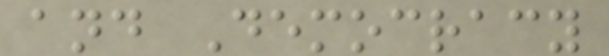and Democracy
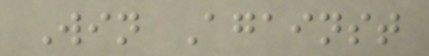Win Against
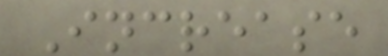Increase
